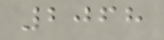2068
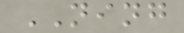NING
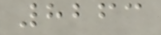8263
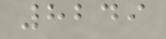8249
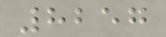8257
